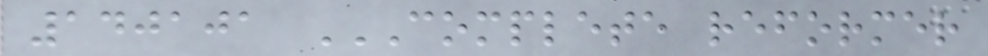140101 COMPLETE REFORMER
